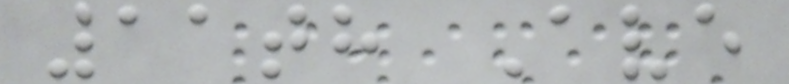11th Ave
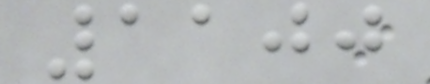1100
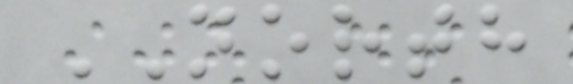NORTH
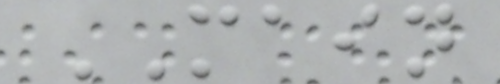MAIN
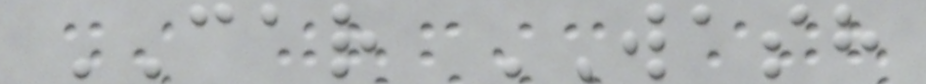CAR WASH
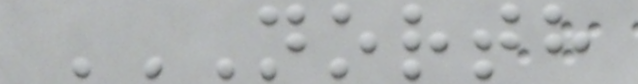NORTH
